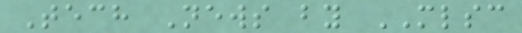Tech News by MLSC
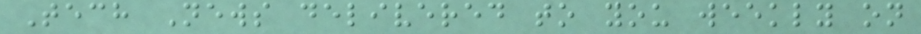Tech News delivered to you weekly on
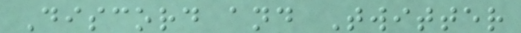Discord and Twitter
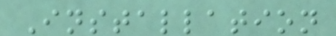Installation
